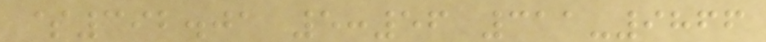$392.01 5:56 311-9866
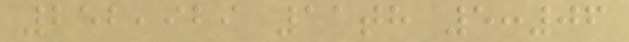252,929 11th 5:06
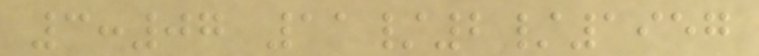3:07 11/2/1957
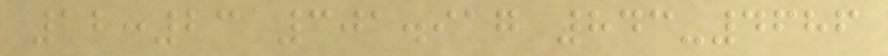12:23 301.917 843-4686
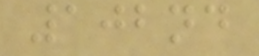102nd
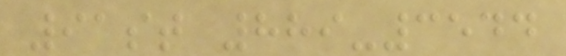91st 889-3544
